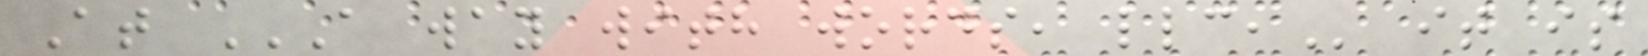At A WAY WITH WORDS, LLC, it is
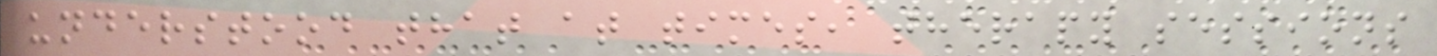understood that at times, therapy sessions
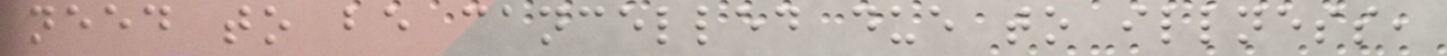need to be cancelled due to illness,
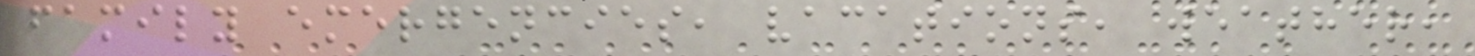family emergencies, vacations, weather,
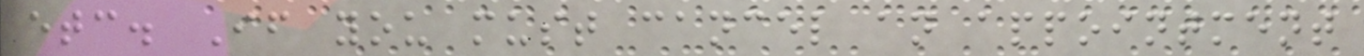etc. If you must cancel an appointment
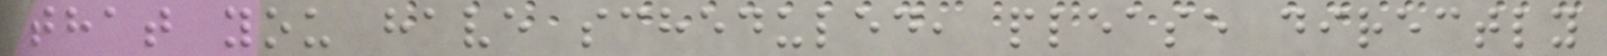that you have scheduled, please directly
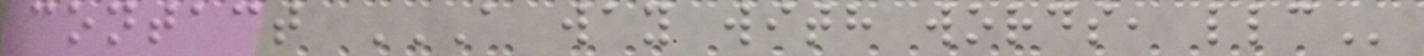contact A WAY WITH WORDS, LLC
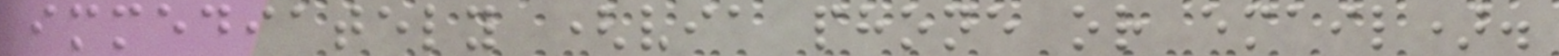immediately (via phone or email).
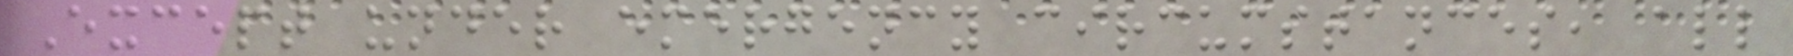Except under emergency circumstances, all
